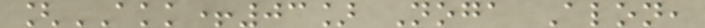[AKK+03] Noga Alon,
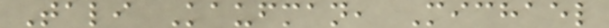Tali Kaufman, Michael
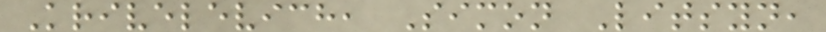Krivelevich, Simon Litsyn,
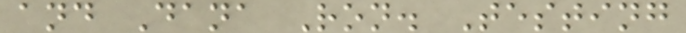and Dana Ron. Testing
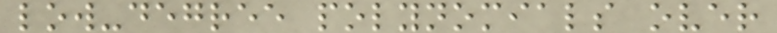low-degree polynomials over
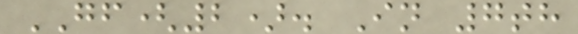GF(2). In 7th
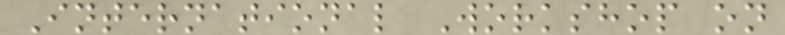International Workshop on
